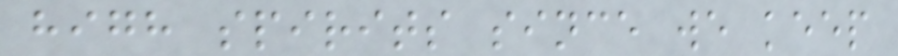high spirits since we keep
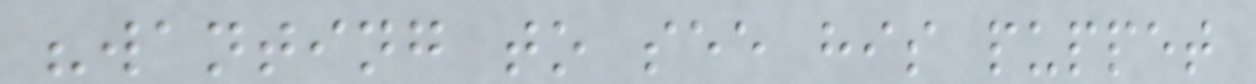"wanting to see his puppet
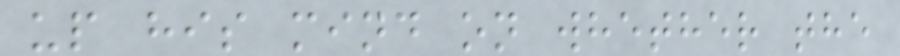up his mind on whether the
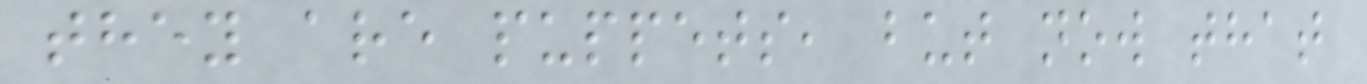they are puppets, but now that
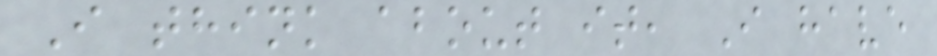I think about it, I have
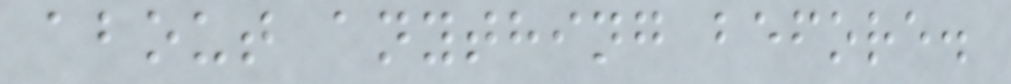about anything before.
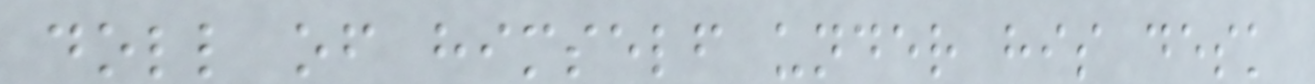doll of himself under his desk
